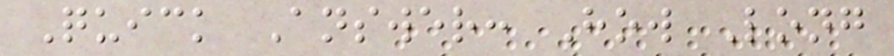Quick Answer: How Long
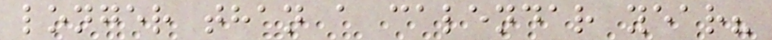longer than a calendar year?
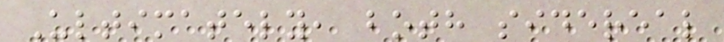Ultimately, both sidereal
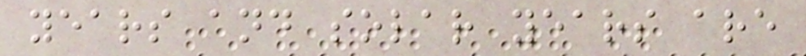years and solar years are
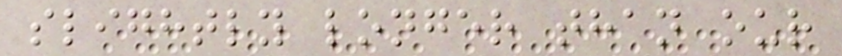slightly longer than our
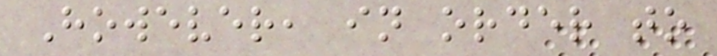However, in order to
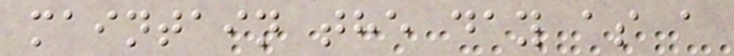maintain the day as a
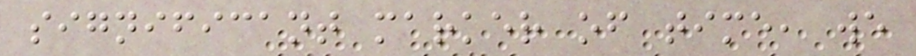significant marker of time, we
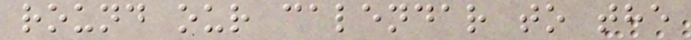round our calendar to the
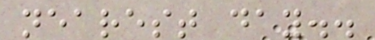nearest day..
